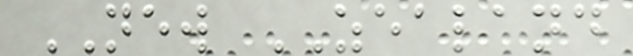NEW ZEALAND
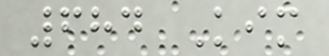684 Kim
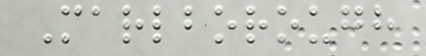Marlborough
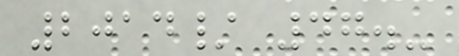2014/ 47.-
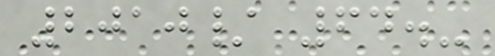2010/ 64.-
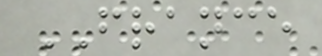FRANCE
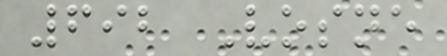692 Vosne
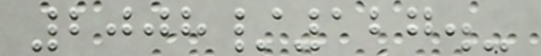2008/127.-
